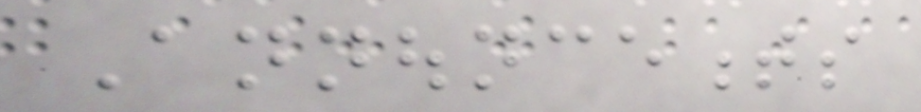Announcements
